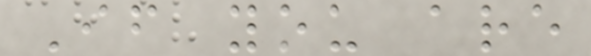If you are
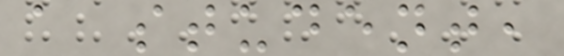a student,
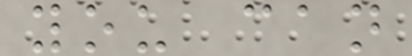you can
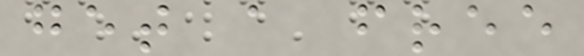get a free
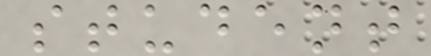student
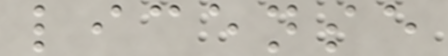license
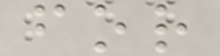for
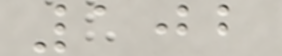102
